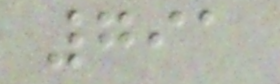791
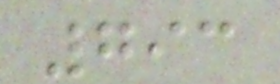793
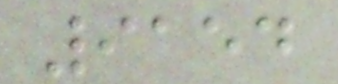9154
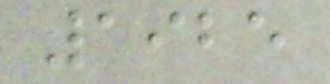1925
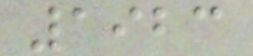1923
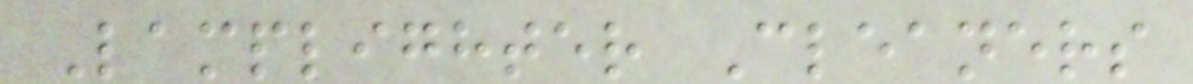Lamplighter Cleaners
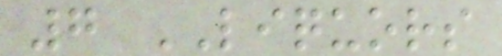7 LIQUORS
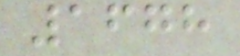1678
